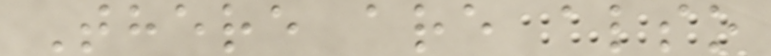There are also
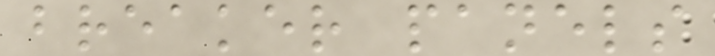breaker panels
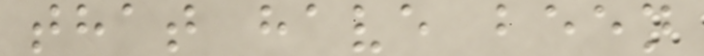that have been
